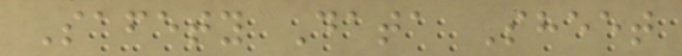Safety Data Sheet
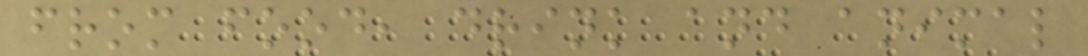from food, drink and animal
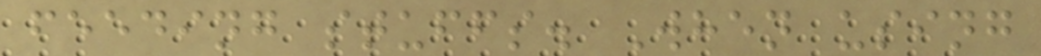feeding stuffs. When using
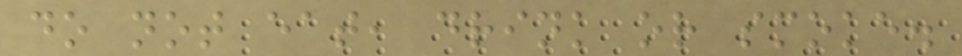do not eat, drink or smoke.
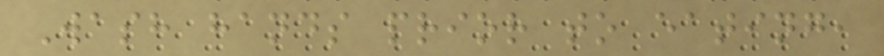Wash hands prior to eating,
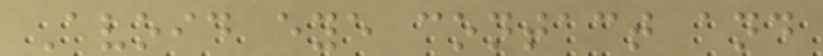Avoid eye contact and
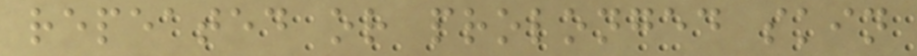repeated or prolonged skin
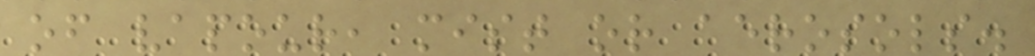of vapour, mist or aerosols.
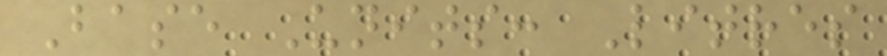Base Units: Litres
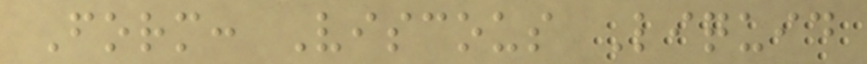Form: Viscous Liquid
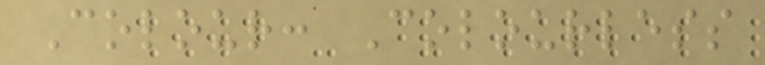Colour: Colourless
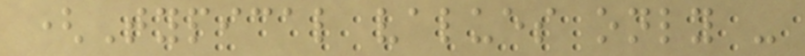(Typical values only -
